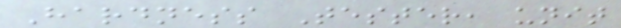Hardness Tester, unit
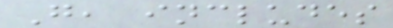G, includes
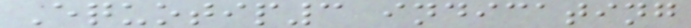Equotip3 indicating
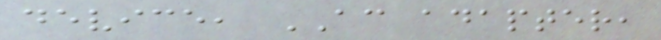device, AC adapter,
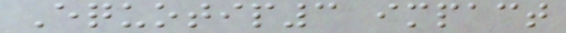Equotip3 impact
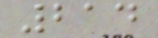214
